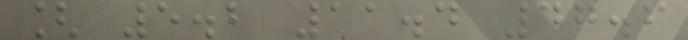[ 5.2 11.4 47.6
